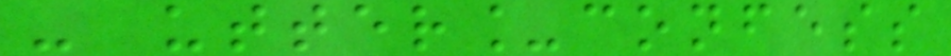- utter_confess
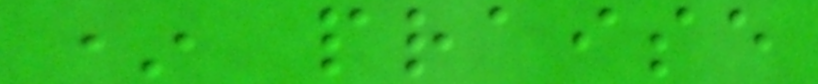* praise
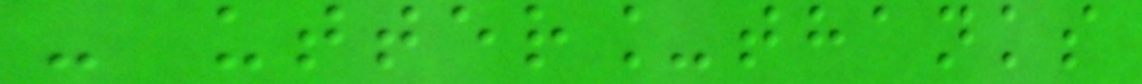- utter_thanks
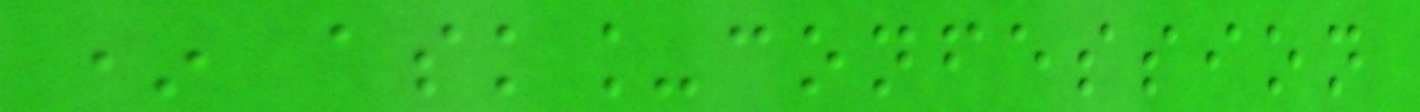* ask_confession
